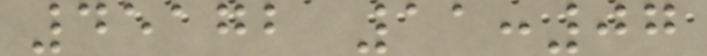45172 11:07
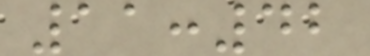11:42
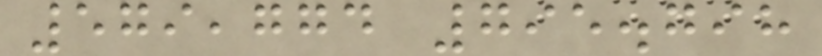579,774 795.798
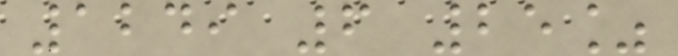1249 6 25%
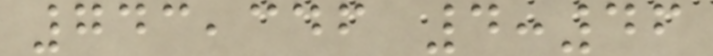743,346 4:46
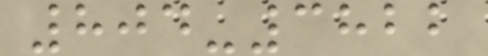804-3822
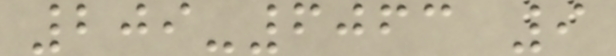209-6063 9
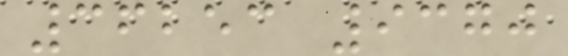36253 9370
